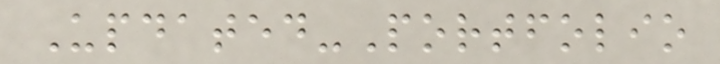Updated-Portfolio
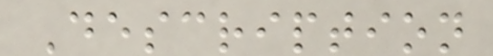Description
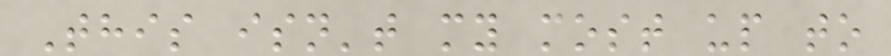This isn't my most up to
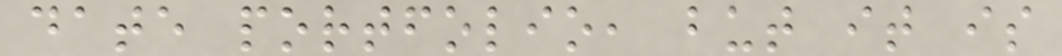date portfolio, but it is
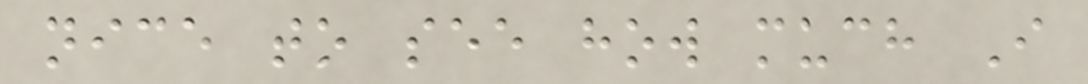nice to see how much I
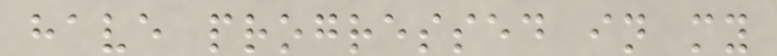have progressed in my
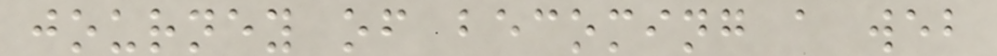journey of becoming a web
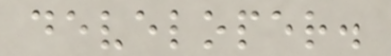developer.
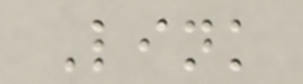Link
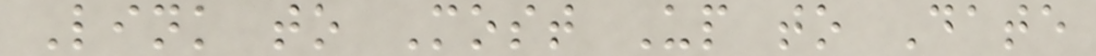Link to Most Up to Date
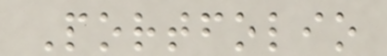Portfolio
